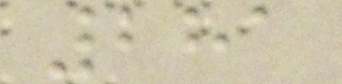281
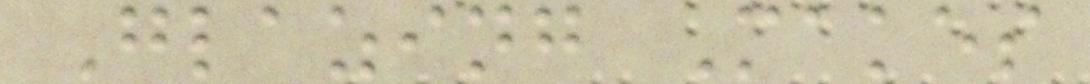Glazing Makes
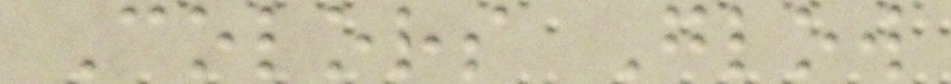Colors Glow
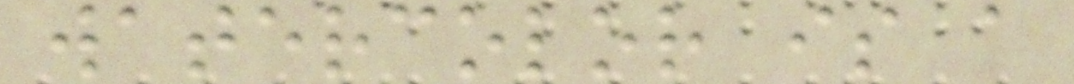watercolor is a
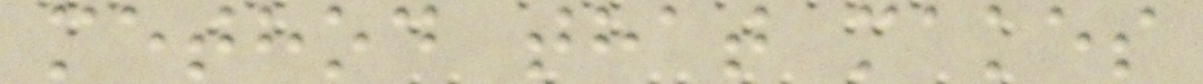method that makes
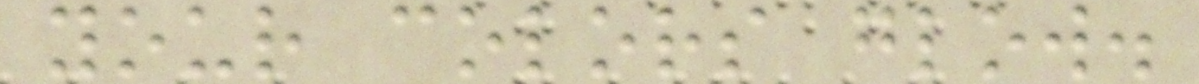your colors glow.
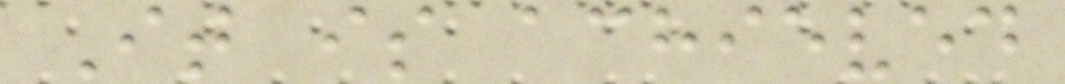It is achieved
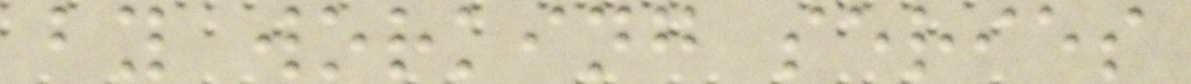by working series
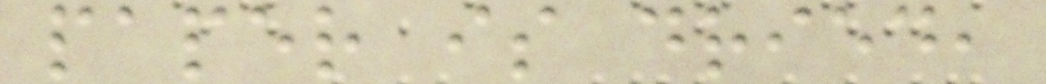paper is dried,
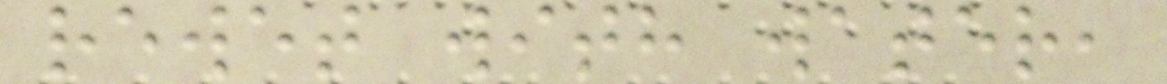rewet with water,
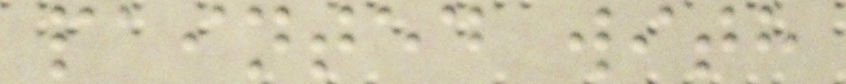painted with
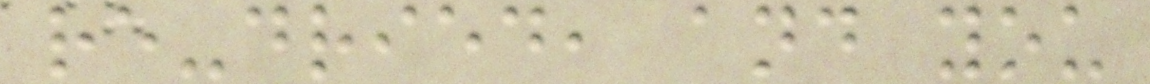re-dried, and you
